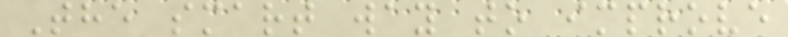The smart way to improve
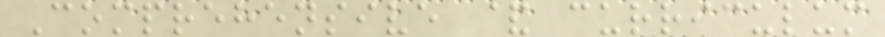Comprehensive & curriculum
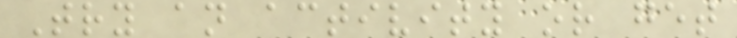Try an activity or get
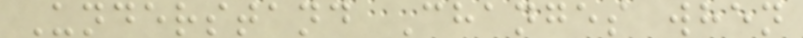Understand Changes when
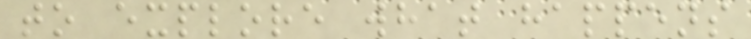to explore what happens
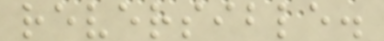reversible.
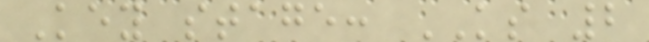Key stage: KS 2
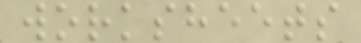worksheets
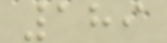189
